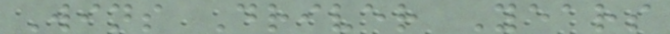Wins Driver Years
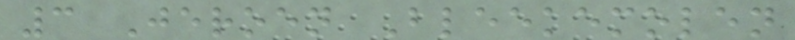3 Jeroen Bleekemolen
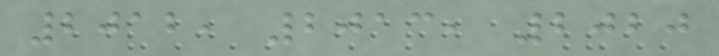2012, 2013, 2020
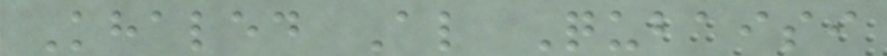Khaled Al Qubaisi
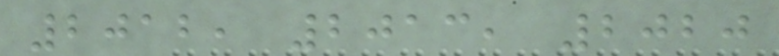2012, 2013, 2020
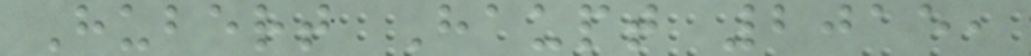Hubert Haupt 2015,
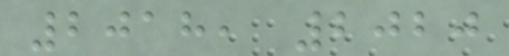2018, 2020
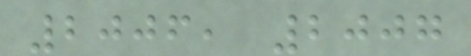2006, 2007
